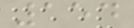154
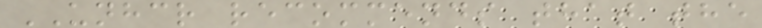UNHCR recommends that the
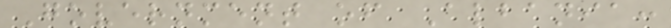Government of Albania:
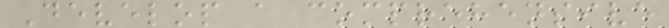Develop a comprehensive
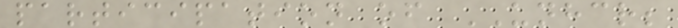participation of UNHCR;
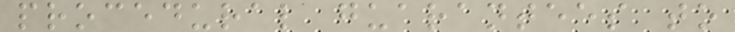procedural guarantees to
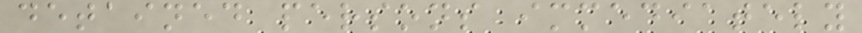detained persons immediately
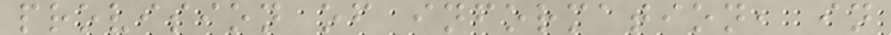provision of information, in
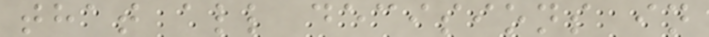that all decisions in
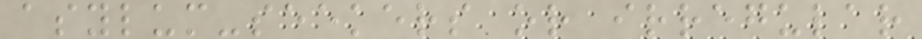asylum-seekers or irregular
